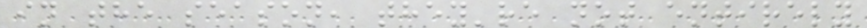in the season, they're not entirely
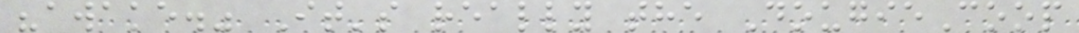"awake." It's really the DougieCoop
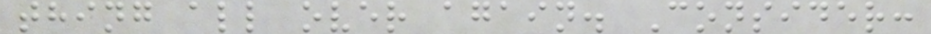thing all over again. Consider:
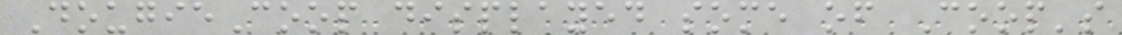DougieCoop displayed some of Coop's
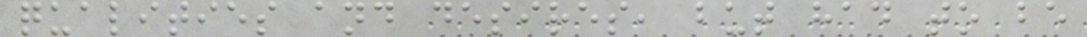qualities and desires, but had to be
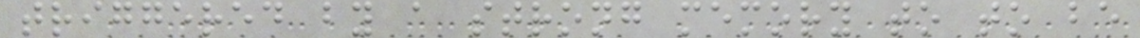triggered by a strong memory to to be
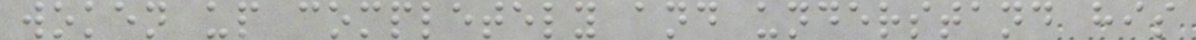woken up completely and understand his
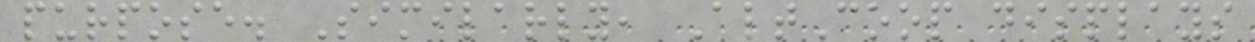purpose. Similarly, AltCoop displays
